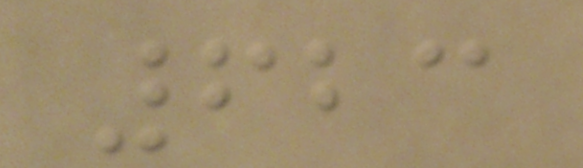623
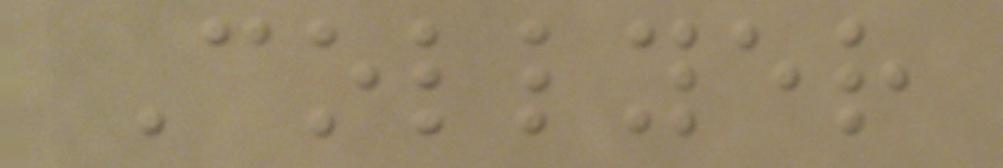Collyer
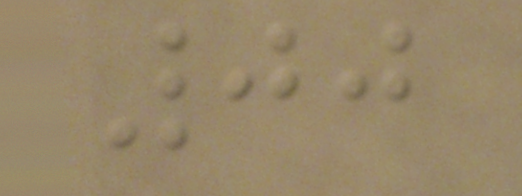00
